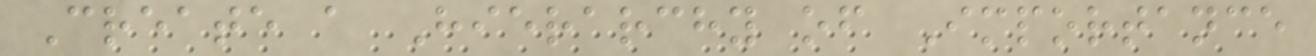Create a Hierarchy of Importance
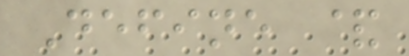Define &
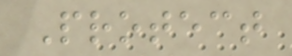Protect
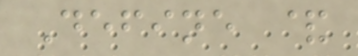Define &
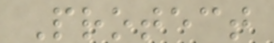Protect
